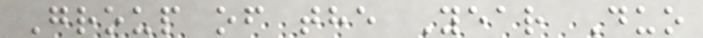Group of the Year Duo
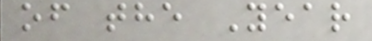of the Year
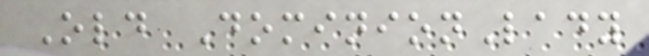Old DominionLady
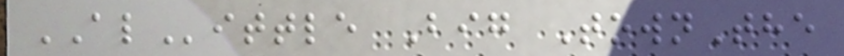ALittle Big TownThe
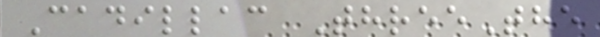Cadillac ThreeThe
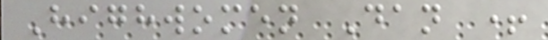Highwomen Dan +
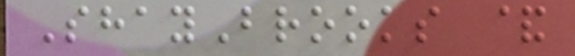ShayBrooks &
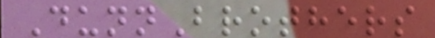DunnBrothers
